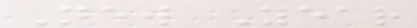New Year
